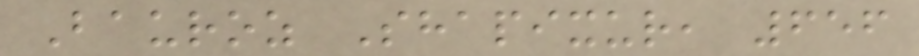Bauroz Shapixur, 656
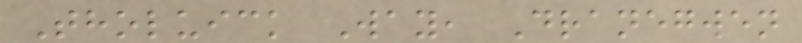Tholuick Way, Dranegwen
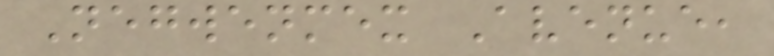Negwenmex Avenue,
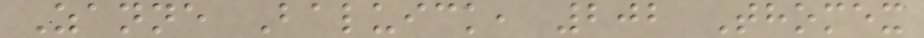Zanne Baluick, 202 Thomex
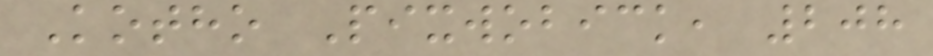Kotho Pixwobick, 208
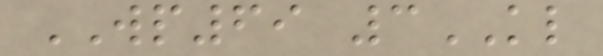WP69 3KL
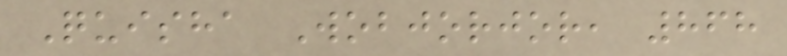Quisha Wobjorjor, 868
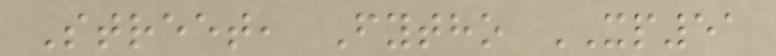Street, Fytho XP51
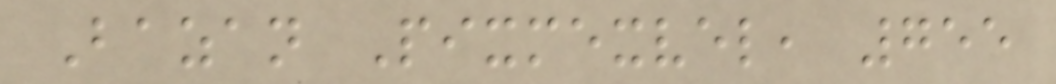Bazan Pixmexvel, 755
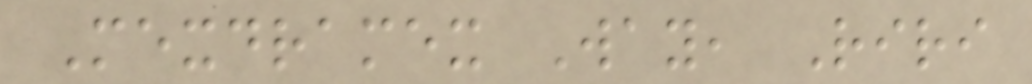Mexdramex Way, Riri
